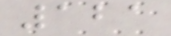121
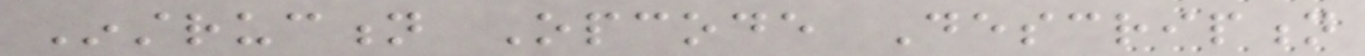Instruction Opcode Description
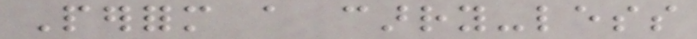Perform a carry-less
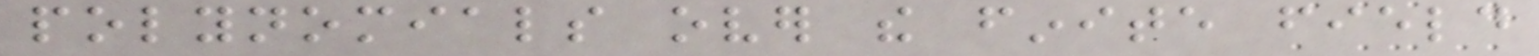polynomials over the finite field
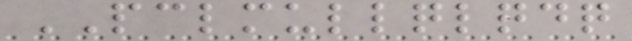PCLMULLQLQDQ
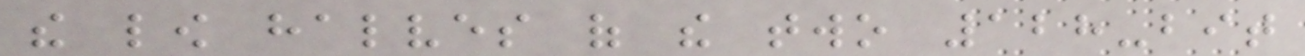the low halves of the two 128-bit
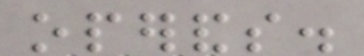operands.
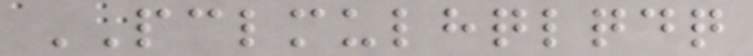PCLMULHQLQDQ
